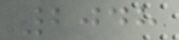2048
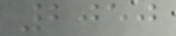2050
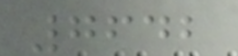7642
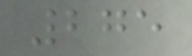275
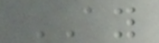AY
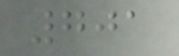701
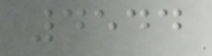4544
